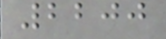2200
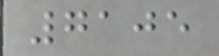7105
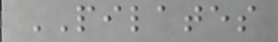PILATES
